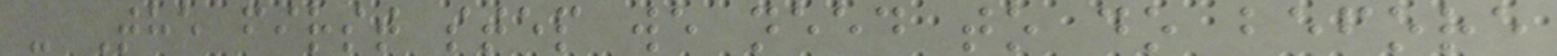- The first step we need to do before
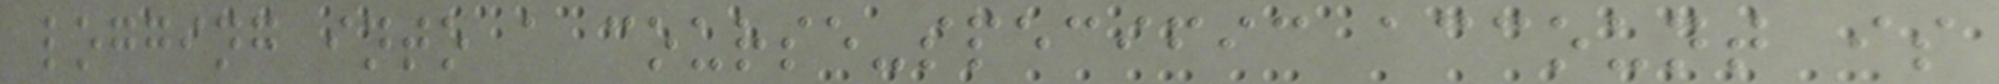logging into a course-specific account is
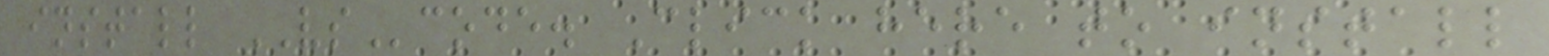install VScode. Click here to install
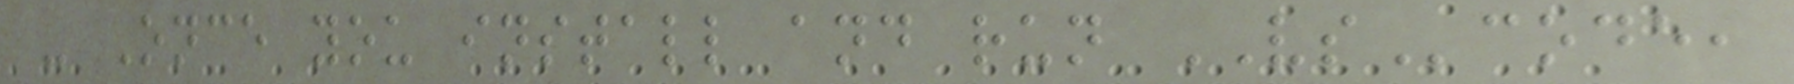- Once you install and run VScode,
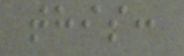this:
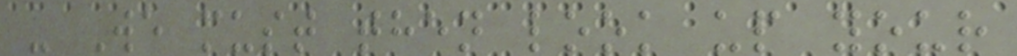- We must then look up your
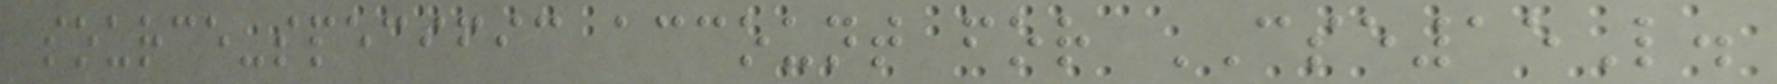source-specific account for CSE15L.
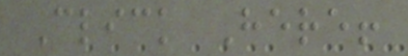Click Here!
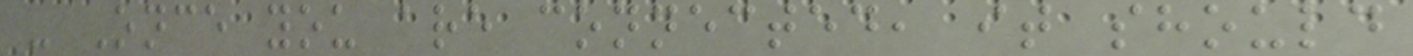- Once you are connected, it should
